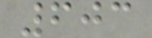603
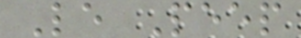Le Peep
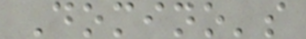Domino's
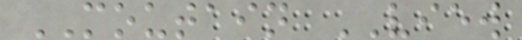MOUTAIN VIEW
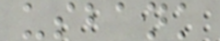usbank
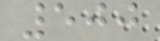500
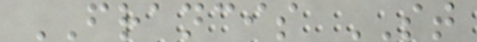FRANCIS ST
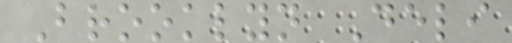Brooklyn Deli
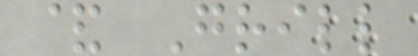& Grill
